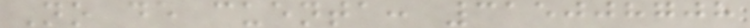No de cuenta: 315008708
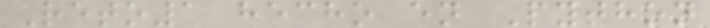Reto1 hecho en Python
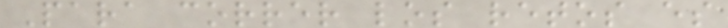Para correr los retos es
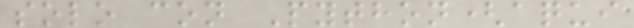solo con Python(aqui
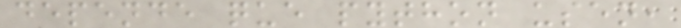depende que python usen,
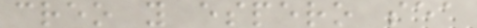creo y espero sea
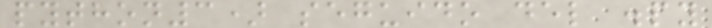python3) seguido del .py
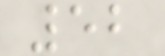52
